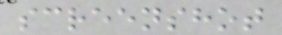screenshot
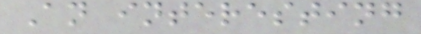An interesting
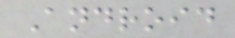Android
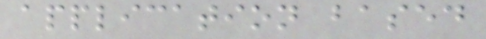application based
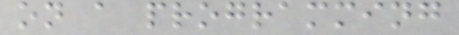on a programming
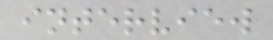interview
